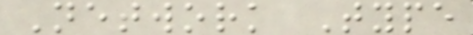Network Type
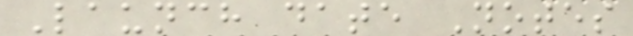Launch date Notes
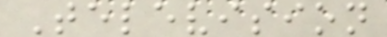Television
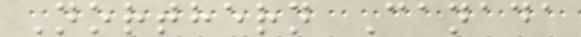Northern Canada
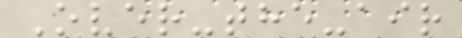Over-the-air
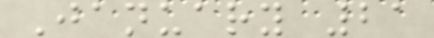January 21
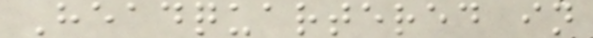Headquartered in
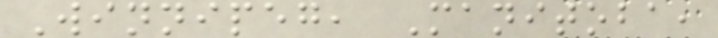Winnipeg, Manitoba,
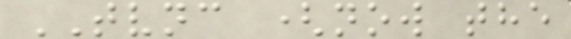TVNC (now the
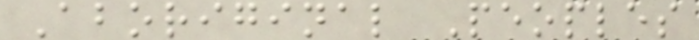Aboriginal Peoples
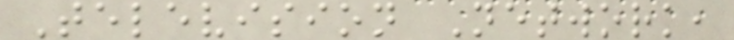Television Network,
